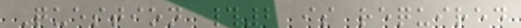Question #2 is required
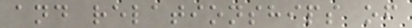and relationships of
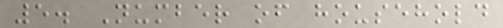5. Number of household
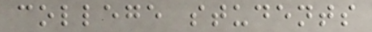college students
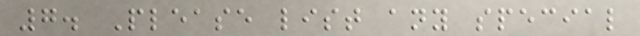7. Please list any special
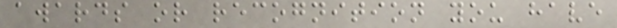awards or recognition you have
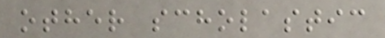other scholastic
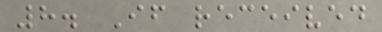8. If received
